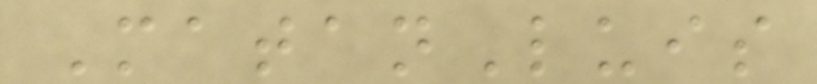MatanLuis
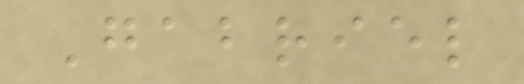Gabriel
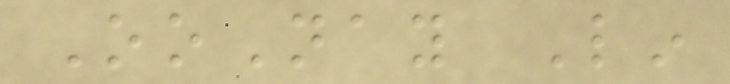OoNay Lin
